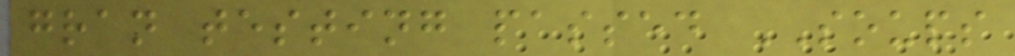gran testing passed SOUPS
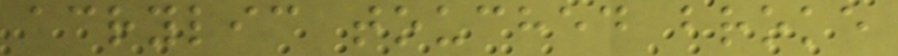acrylic touched broke
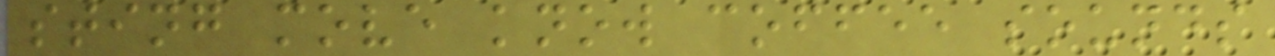sting move know coffee sounds
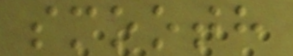smooth
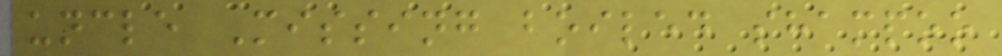uncle Missing boiled shampoo
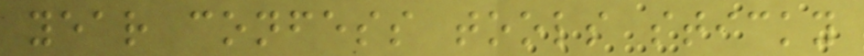year confess tools sticky
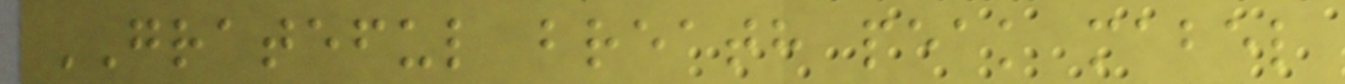GRATEFUL breath peak mabel
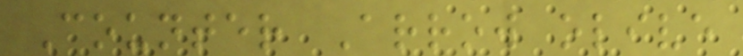Counter Arrow olive
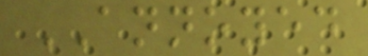ANNOYED
